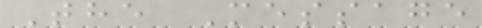The Message
